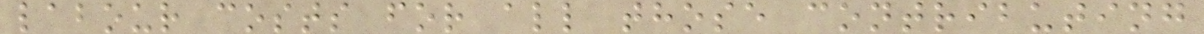labour costs for all those contributing
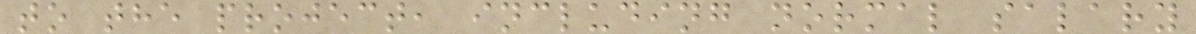to the project, including normal salary
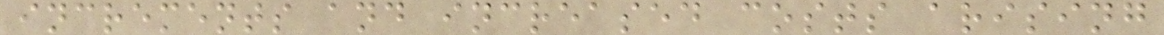increments and increased costs arising
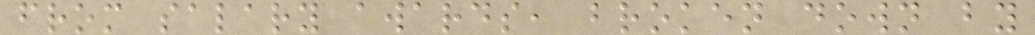from salary awards, broken down by
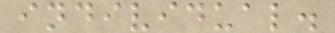individual.
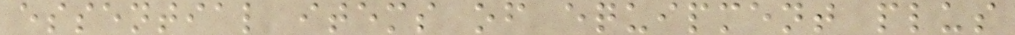essential items of equipment plus
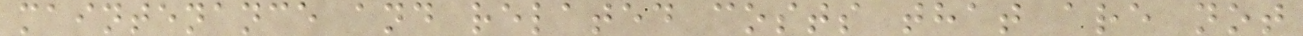maintenance and related costs that are not
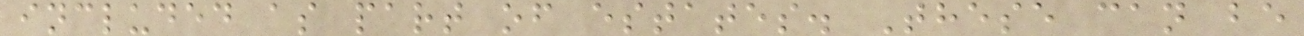included as part of estates. These can be
